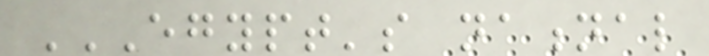EGYPT'S NATIONAL
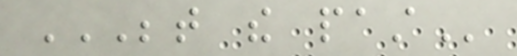BETWEEN THE PAST
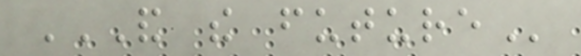AND THE FUTURE
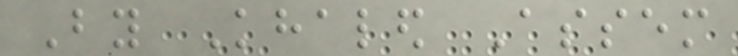By Khaled Assem
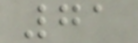71
